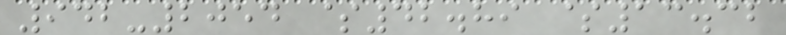942-2054 $42.89 $13.32
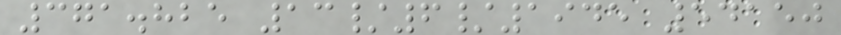371.825 13/6/1945 54150
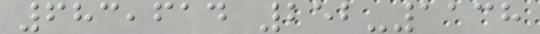683,614 252-1138
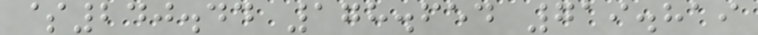$240.44 178.654 719.819
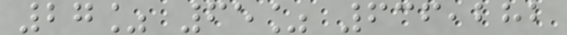27% 65% 636,282
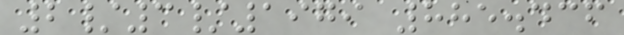2/3/1979 885.436
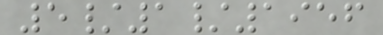5/1/1956
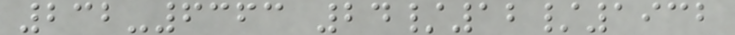232-6363 24/12/1932
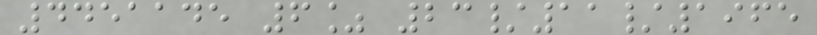4451145 6% 23/11/1965
